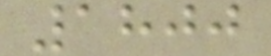1800
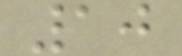10
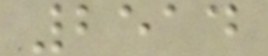2514
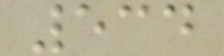534
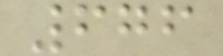676
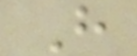H
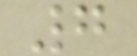7
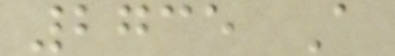2735 A
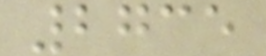2735
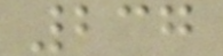237
